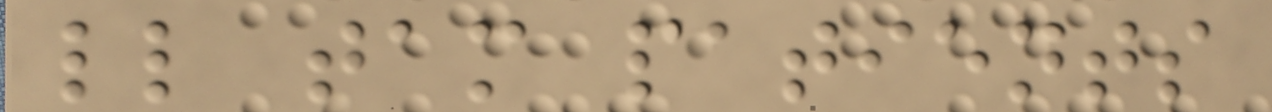ll tam patients
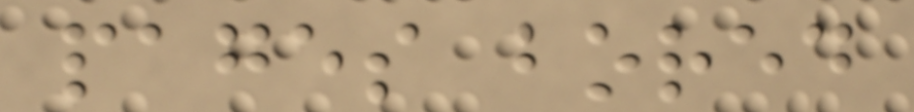pages bored
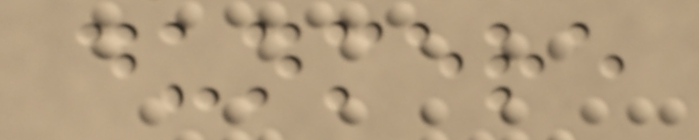dunmere
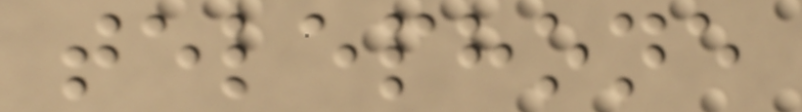telephone
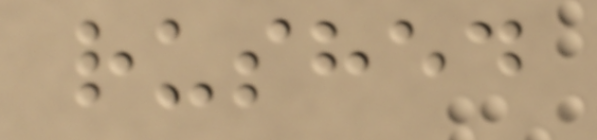rushed
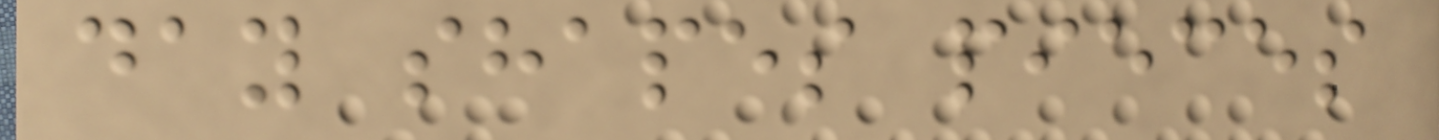day shapes pieces
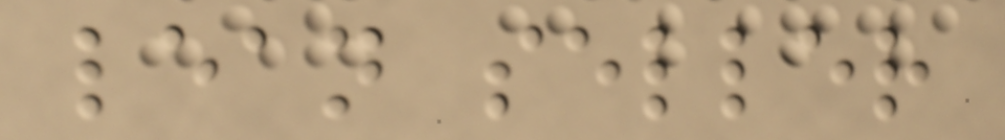lean seller
